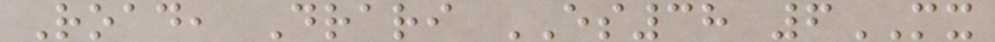Road, Drari ES38 6MX
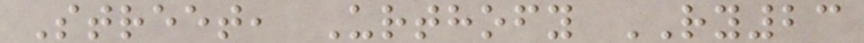Street, Urthofy RY23
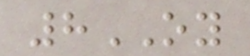8OY
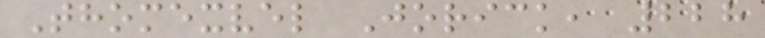Thomexvel Jorick, 228
